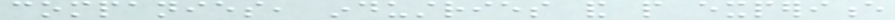companies, industries and people experience
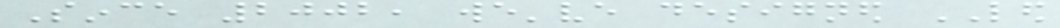Since 2002, we've designed LED
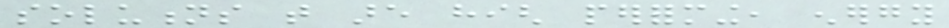solutions that are high performing, energy
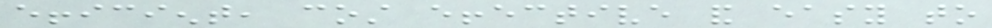efficient, cost effective and easy to
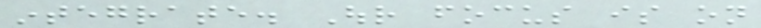integrate. Our focus is on
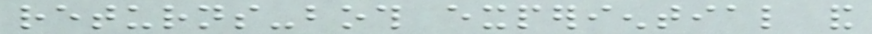returns-both experiential and
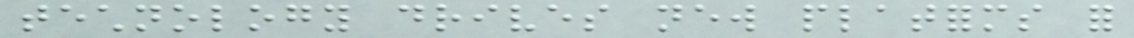technology drives new platforms for
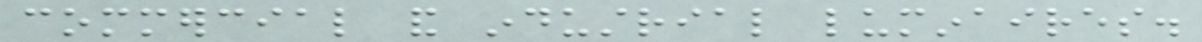commercial and industrial luminaires.
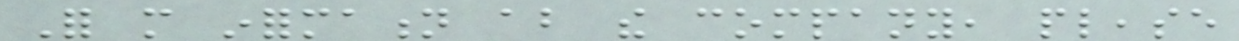For more information about the company, please
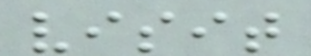visit
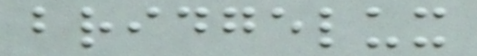bridgelux
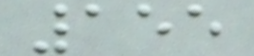155
